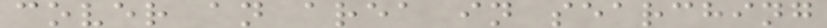cover an area in searching
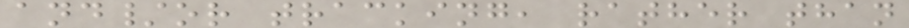and/or tracking, rather than
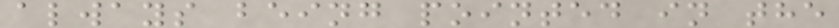always being pointed in the
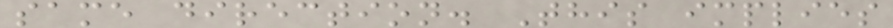same direction. This implies
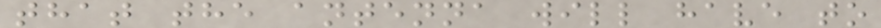that the antenna will have to
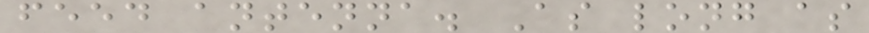feed antenna. As long as
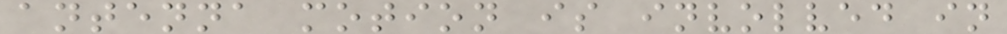antenna motion is involved in
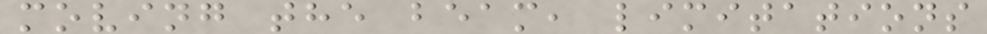moving the beam, limitations
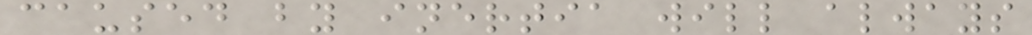caused by inertia will always
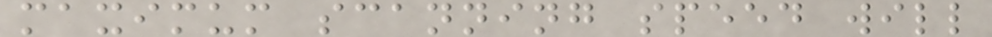maximum scanning speed will
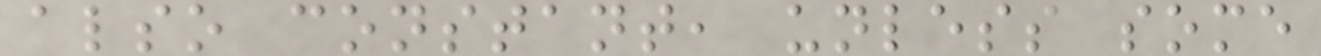also constant, unless some
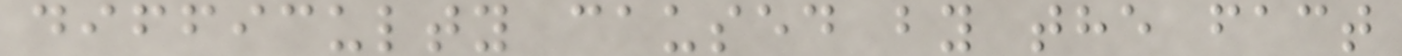difficulty caused by the fact
